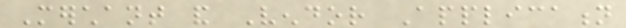Merchant and Vendor Application
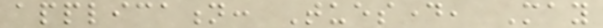application: Tuesday, May
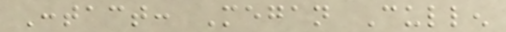Contact: Megan Cullen
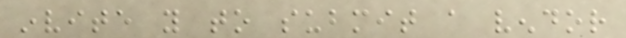invite you to submit a vendor
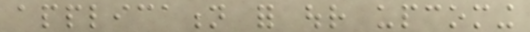application for our upcoming
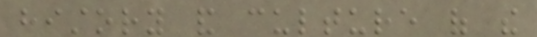history and culture of the
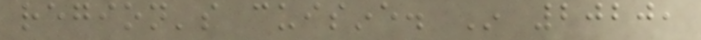region's cuisine. In 2020,
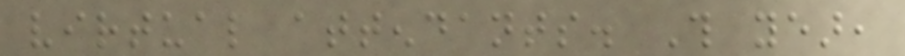virtual attendants. This year,
